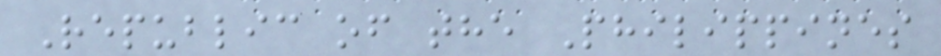Republic of the Philippines
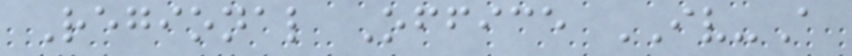Regional Office IV-A
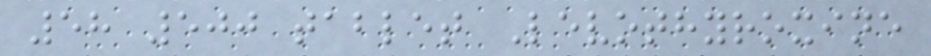58 500 tablet Levothyroxine
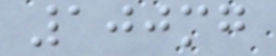100mg
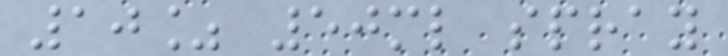10% 50ml spray
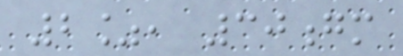2%, 30gm
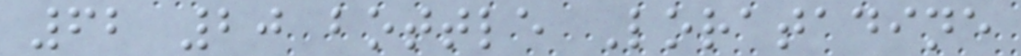62 20 bottle Loratadine
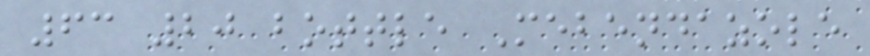63 20 bottle Mebendazole
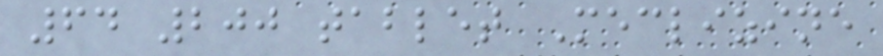64 200 tablet Meclizine
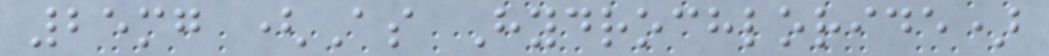25mg (As Hydrochloride)
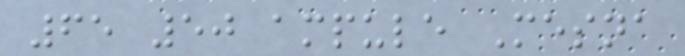65 50 ampule Mesna
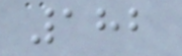182
